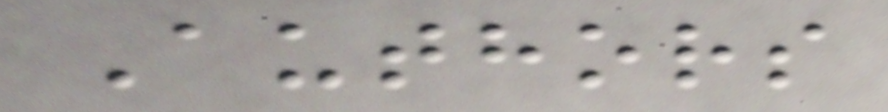Authors
